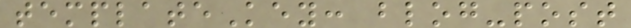templateKey: blog-post
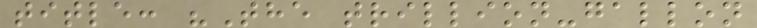title: "The trillion-gallon
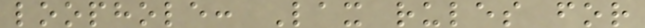loophole: Lax rules for
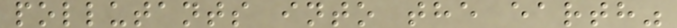pollutants into the earth"
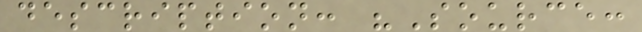description: "Source:
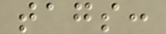tags:
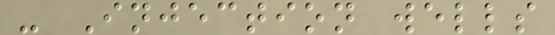- Injection wells
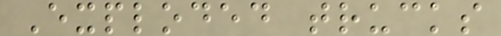Exploded trucks
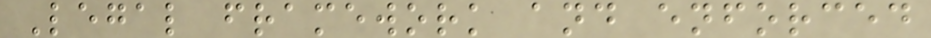Legal framework and enforced
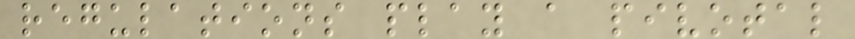regulations play a pivotal
